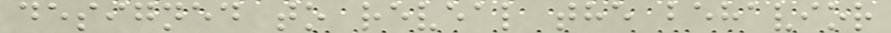designed to reveal the behavior
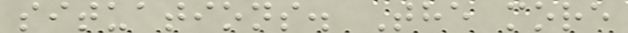situations. The more
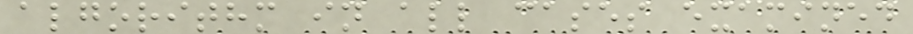algorithm in all cases examined
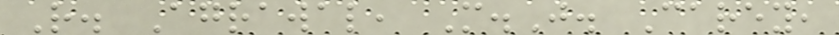R. Agrawal, M.J. Carey,
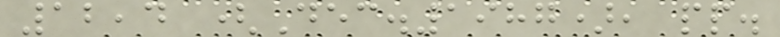12,4 (Dec.1987), pp.
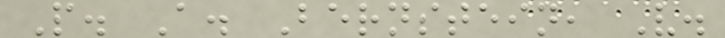P. A. Bernstein, V.
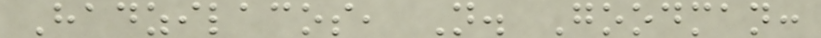Hadzilacos, N. Goodman:
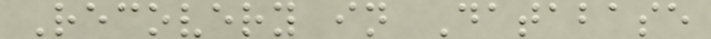Recovery in Database
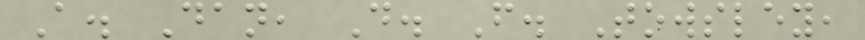A. Dan, D. F. Towsley,
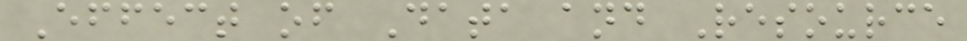Effect of Data and Resource
